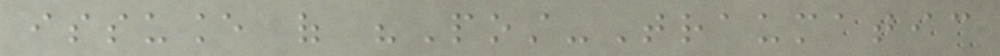issuance of "Post-Traumatic
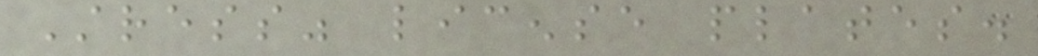Stress" license plates.
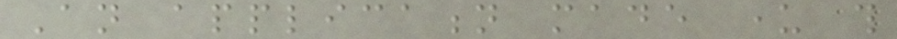An application made under this
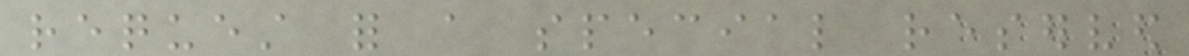request for a special reserved
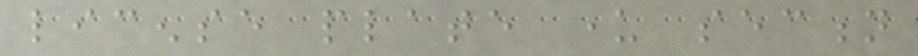license plate under section
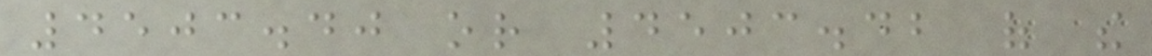4503.40 or 4503.42 of the
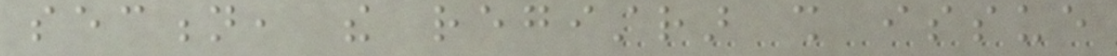section, the registrar shall issue
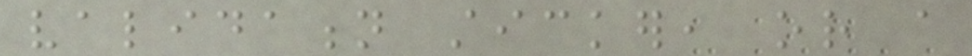validation sticker, or a
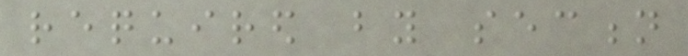required by section
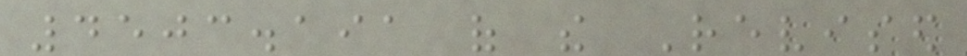4503.191 of the Revised
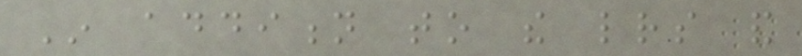In addition to the letters and
